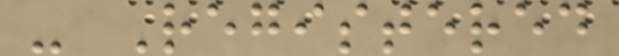- Registered
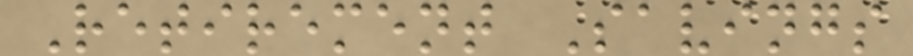Retirement Savings
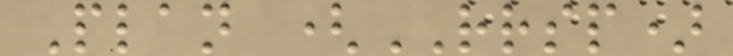Plan (RRSP)
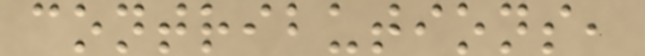contributions,
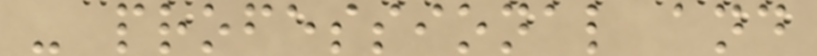- professional and
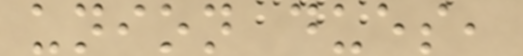union dues,
